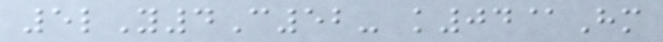5lY4C52- k04@Hm
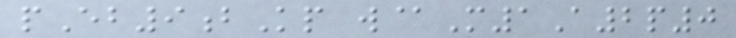pEb9bKp w@M1A2p0
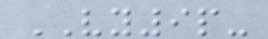VY9p-
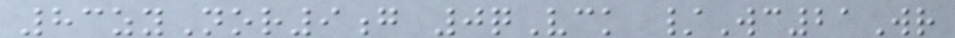83zyNor9g 0qVck /Wc21Wr
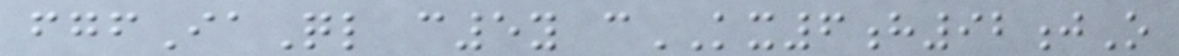fgfIaQl c5y cKX6h92jO
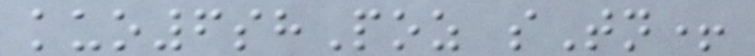kuo6shPoz sTn+
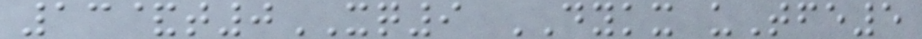13&t0XQ9 DYKX uTfe5
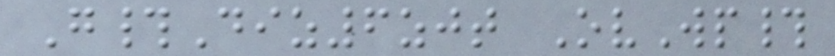G#Diz6zjt OvWp#
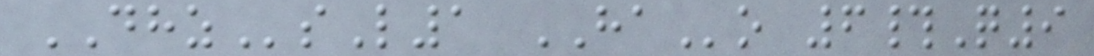DHZsL1 HAo 6#Q9
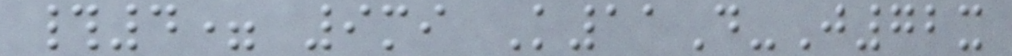#4= 9mi K11D-J72x
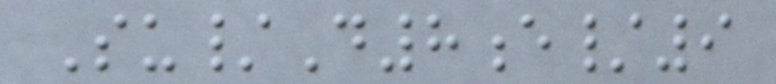Su/D8e/9
